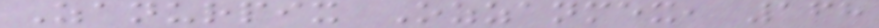Zanurpix Ozzanmex, 168
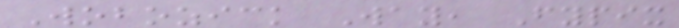Wobozick Way, Fypix
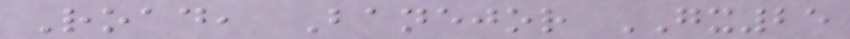Road, Banejor GX25
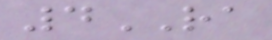4RA
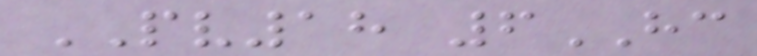PV18 6HC
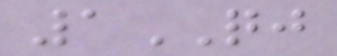1QJ
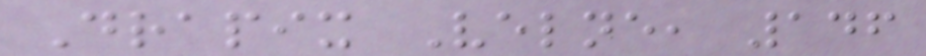Drapix Velne, 146
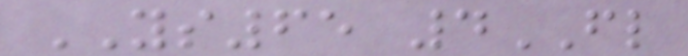YS65 4FL
